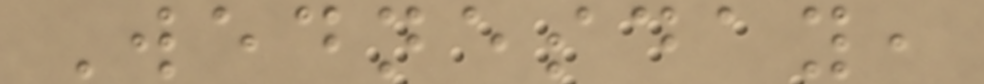Wednesday,
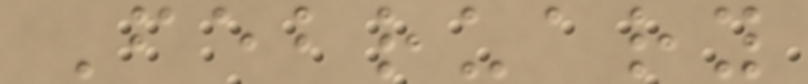February
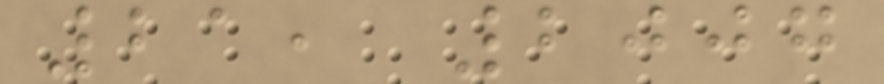21, 2007
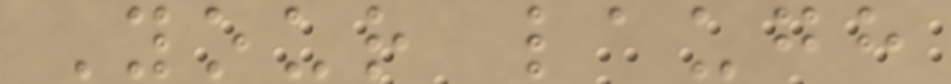Your laugh
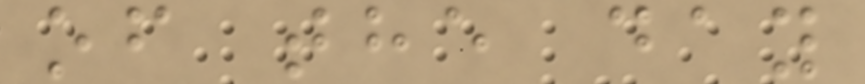of the day
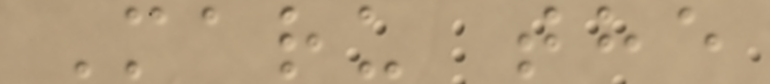Maru the
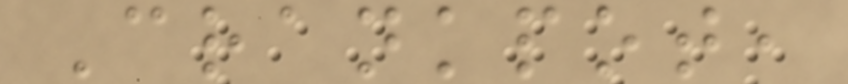Crankpot,
